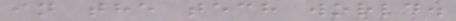in the tech world.
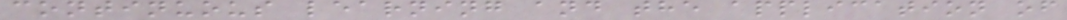continuous learning and the application of
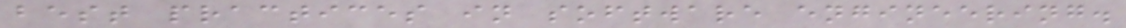best practices in software engineering.
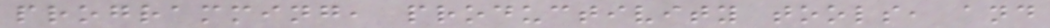programming, productivity tools, and
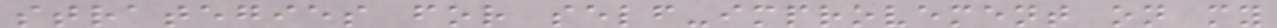strategies for self-improvement on my
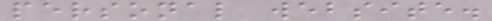personal website.
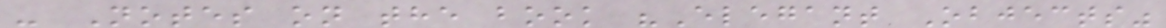- Notes on the book "Elegant Objects"
